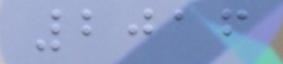2016
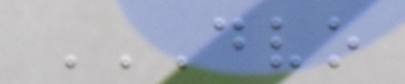DVO
